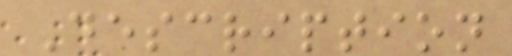Description
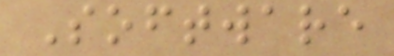Software
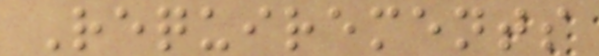Requirements
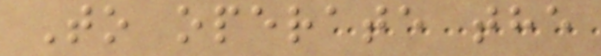To operate the
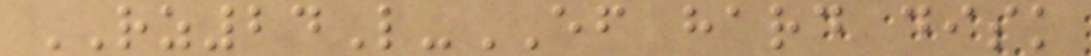RZ24L-EF hard disk
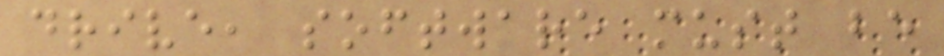drive, software must be
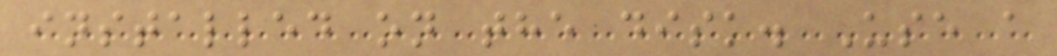installed on the disk. Use a
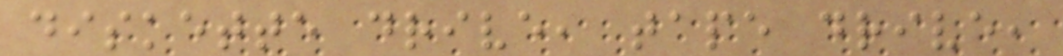diskette drive, tape drive,
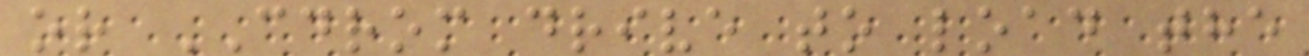or CDROM drive to load the
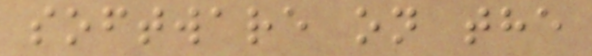software on the
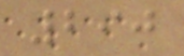290
